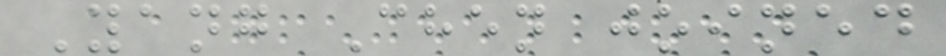Yang Chen joined
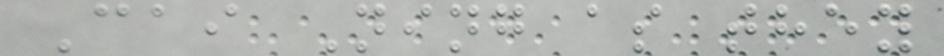Cai Ning as they
